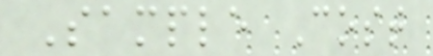Sample Cost
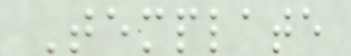Template
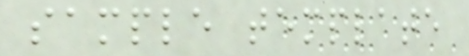sample template
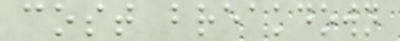cost breakdown
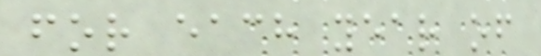for each year of
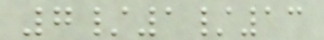7/1/13
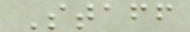Staff
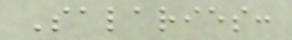Salaries:
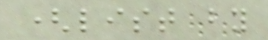(list by
